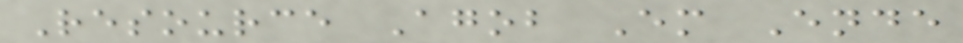Resource Agob Em Ende
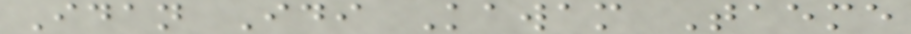Idan Idi Kawam Taeme
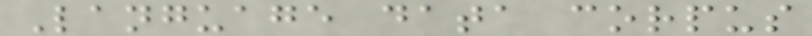Language data corpus
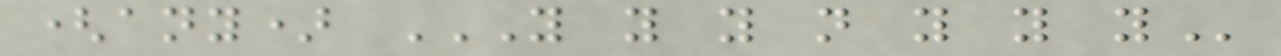(any) Y Y Y N Y Y Y
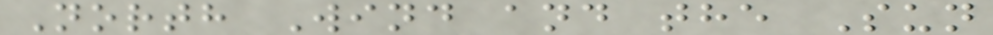North Wind and the Sun
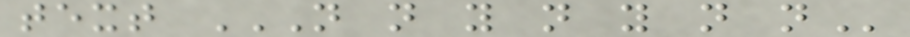text N N Y N Y N N
